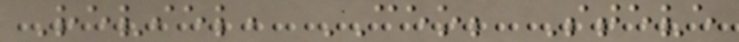Reviel, CEO; Steve
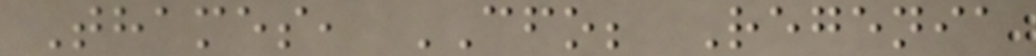Thames, CFO; Regenia
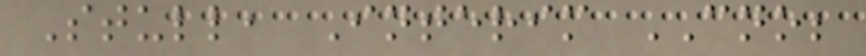Stull, Interim CNO;
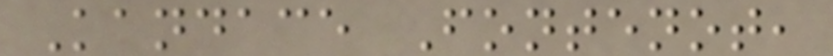Kandace Fontenot,
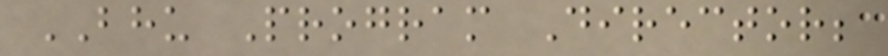BHU Program Director;
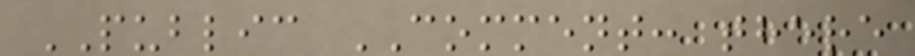PUBLIC COMMENT: there
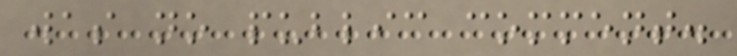was no public comment.
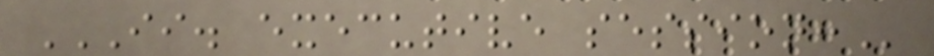II. EXECUTIVE SESSION:
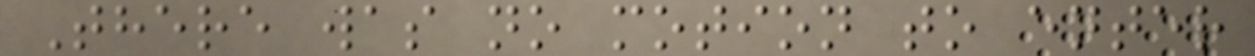There was no motion to enter
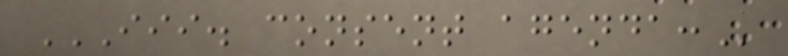III. CONSENT AGENDA:
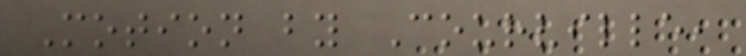Motion by Courville,
